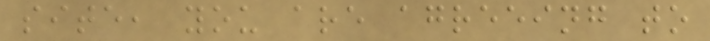site, you are agreeing to
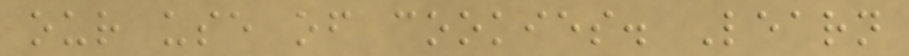our use of cookies. Learn
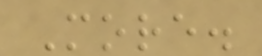More.
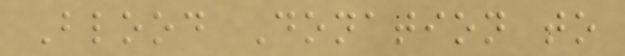Blood Donation to
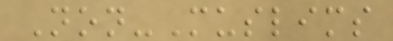Non-Muslims
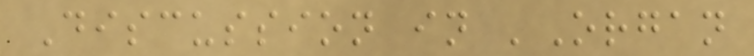Discussion in 'Organ
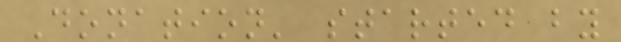Donation' started by
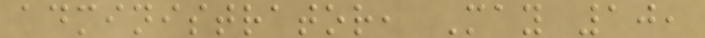administrator, May 10,
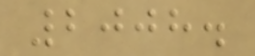2008.
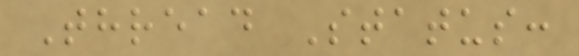Thread Status:
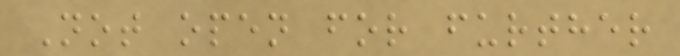Not open for further
